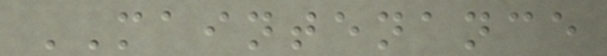MAINTENANCE
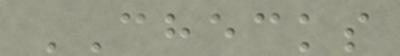CHECKS
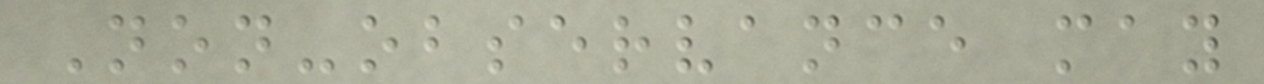Non-observance may
